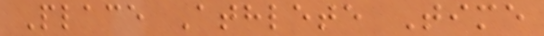Place Athlete Time
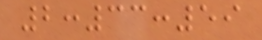2:33:59
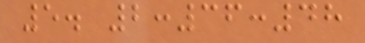5. 2:36:48
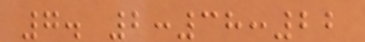7. 2:38:22
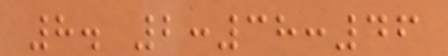8. 2:38:46
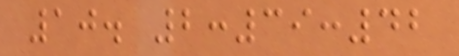10. 2:39:42
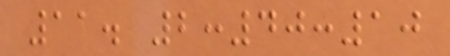11. 2:40:10
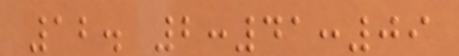12. 2:41:09
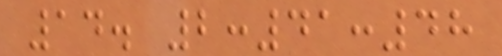14. 2:41:48
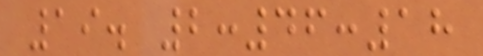19. 2:46:18
